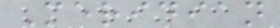Meridian
